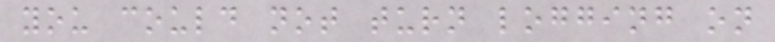you could not turn logging on
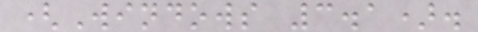(Windows 3.1).
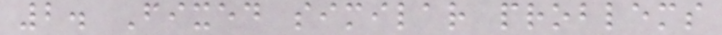2. Fixed similar problems
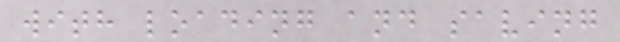with loading and saving
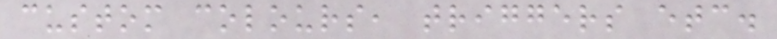custom colours, triggers etc.
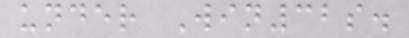under Win32s.
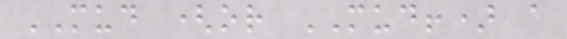MUD (or MUD!) a
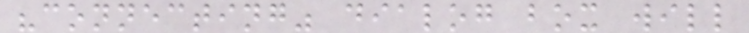"connecting" dialog box will
